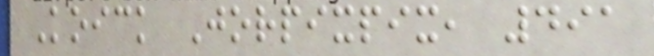Koick Jorpixpix, 491
